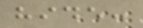hide:
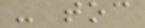- toc
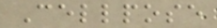Cellpose
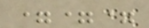===
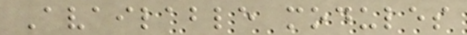Available modules
